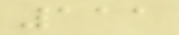111
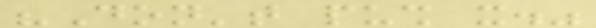"Don't push it."
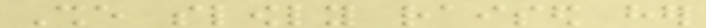She slowly raised her
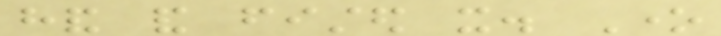hand and fisted it. One
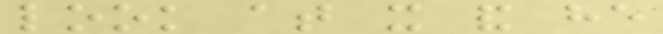look at it and he
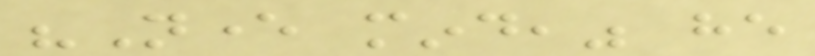"Never mind," he
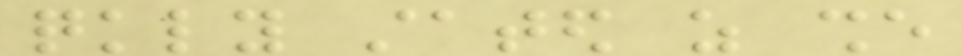quickly stated as she
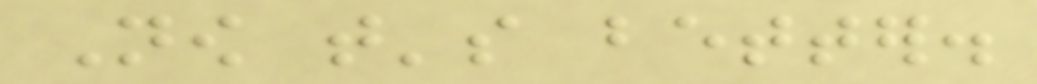Now that's better.
